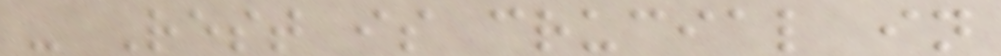- Rest is crucial in
